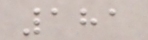181
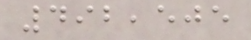492,505
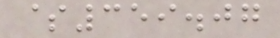$359.07
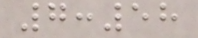7:58
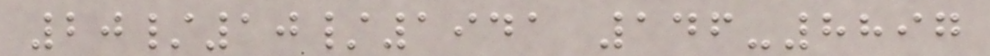20/10/1941 146-8897
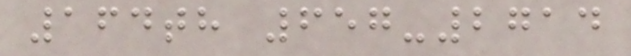164th 657-2714
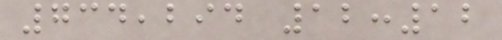734,294 12:12
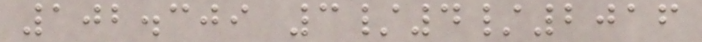102.309 3/4/2016
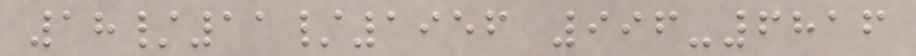18/11/1956 996-6816
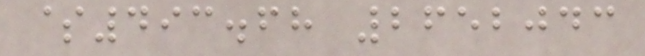$493.68 2652043
